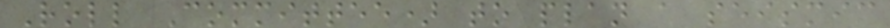Roll Committee) to plan a seismic
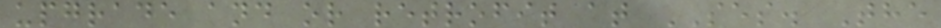upgrade and or retrofit at SES. The
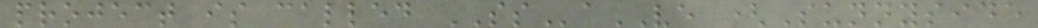project is called SSaVE (Sunnyside
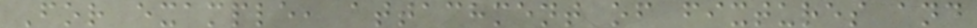For example, attachment of fixtures and
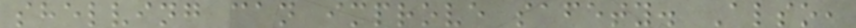shelving can improve safety. Also,
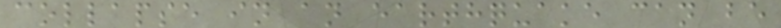collapse in an earthquake can be
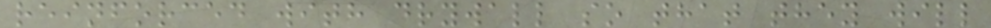reinforced with drywall so that they will
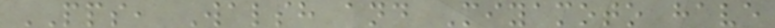PPS, Walsh and Miyamoto have
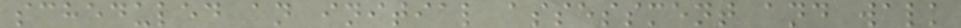scheduled an initial assessment and walk
